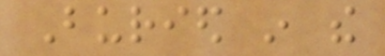Buried in the
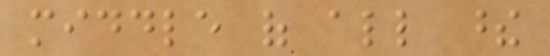middle of all these
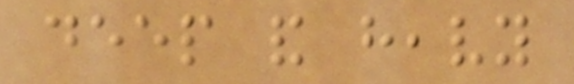deep and heavy
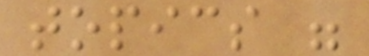topics were
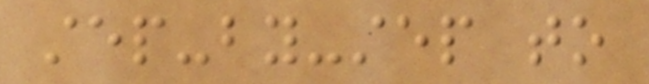step-by-step to
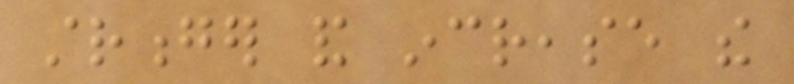stronger and increase the
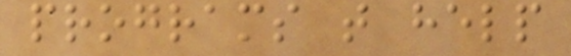programs that help
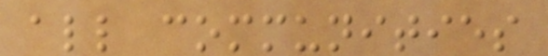all communities
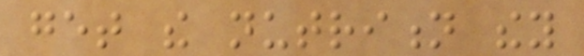get the nutrition they
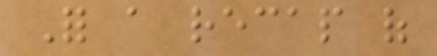For a recap of
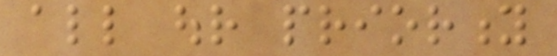all our priority
